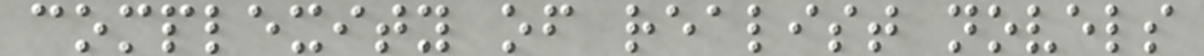complexity of realist novels
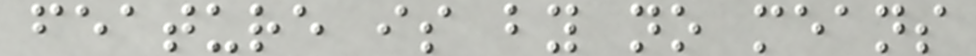feature is by no means
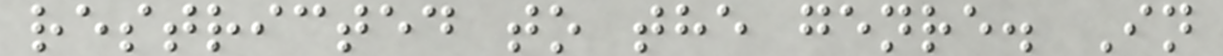restricted to the genre. In
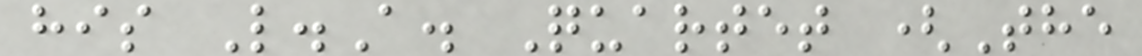his L.A. Quartet (The
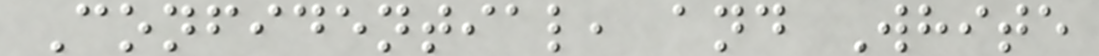Confidential, and White
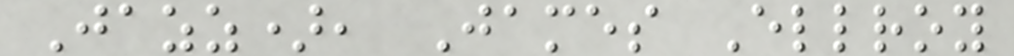Jazz), James Ellroy
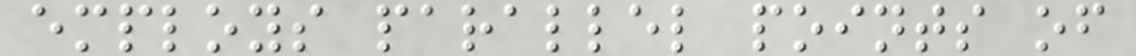employs parallel points of
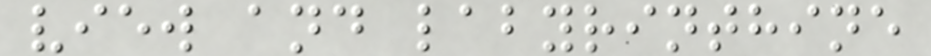view and labyrinthine
